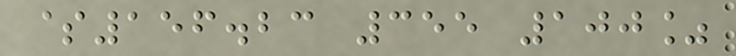$156.23 355 100%
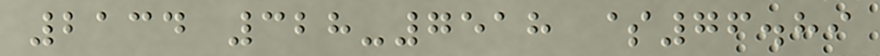2134 328-7518 $76.89
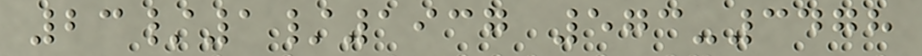23/1/1937 573-3478
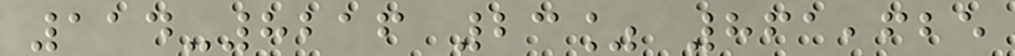114-8216 23% 861,625
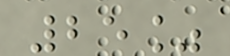25%
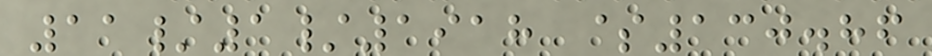11/1/1918 $130.86
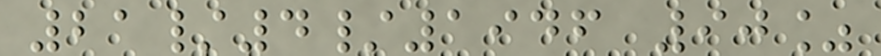21/4/1946 90%
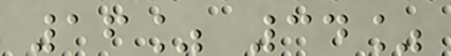16% 34%
